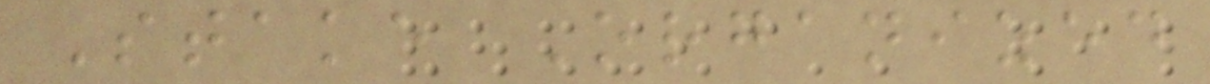Stake Organized
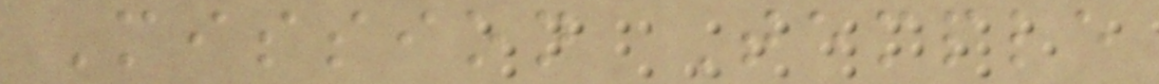Mission Temple
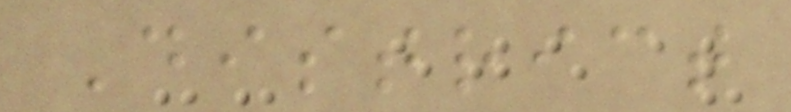District
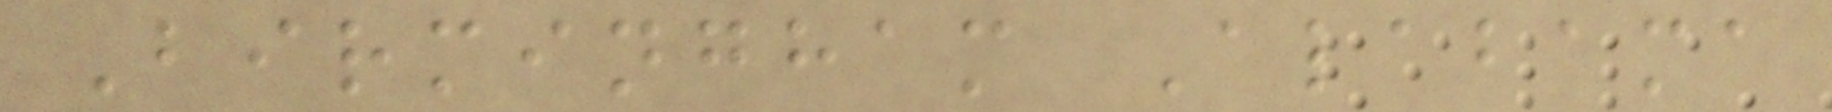Birmingham Alabama
